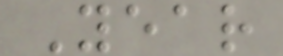Year
